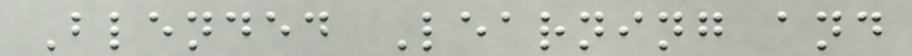Blended Learning and
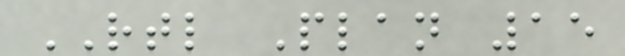RTL Plan 15
